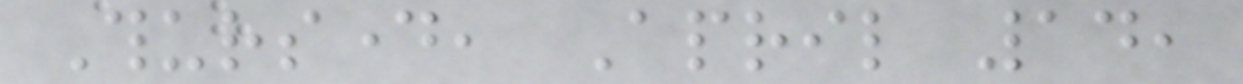Thursday, April 14,
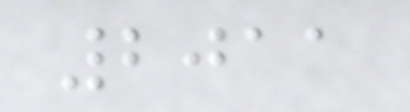2011
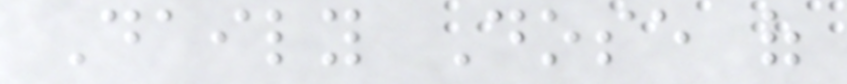Daily Dose of
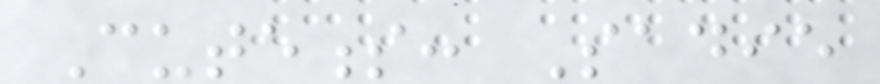Cuteness: Sadie
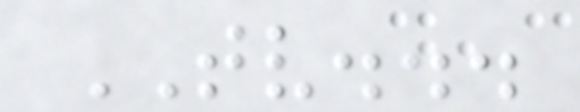TV...
